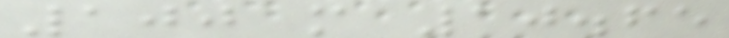100 m 10.65
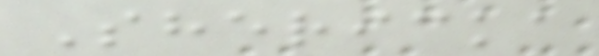Shericka
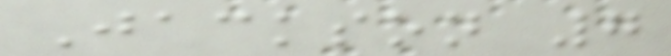Jackson 7
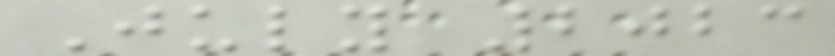July 2023
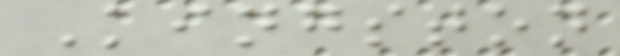Kingston
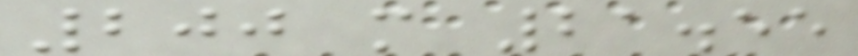200 m 21.55
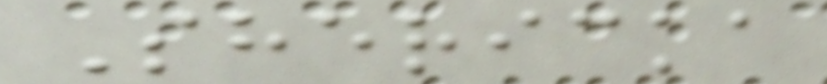Shericka
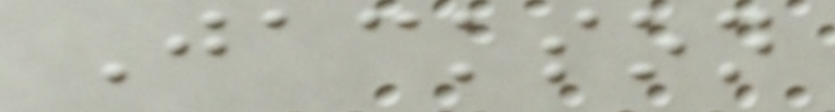Jackson
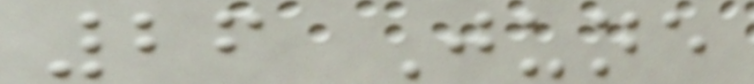26 June
